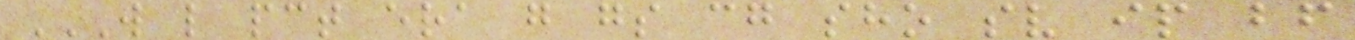W L PCT ERA G GS CG SHO SV IP BF
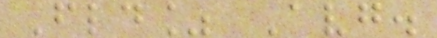Fld% Avg.
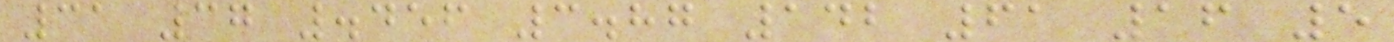31 37 .456 3.87 142 61 16 5
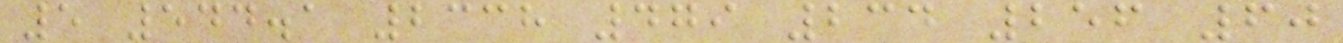5 544.1 2338 479 234 256 60
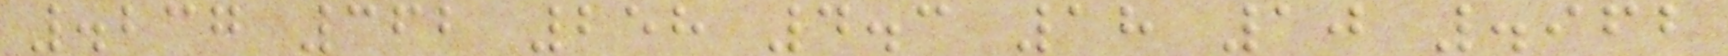.237 362 258 4.3 18 10 .962
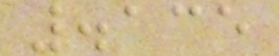.135
